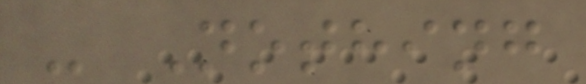- Nothing
